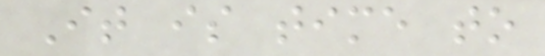It is time to
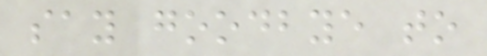say goodbye to
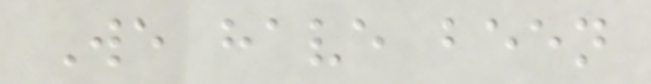We have been
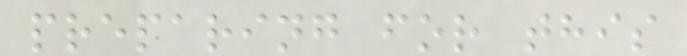preparing for this
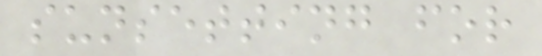sunsetting for
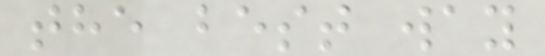the best way
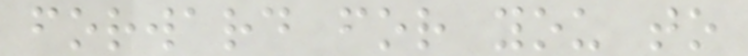forward for you to
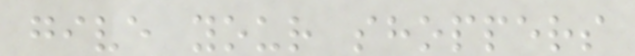give your shoppers
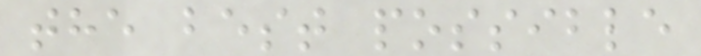the best possible
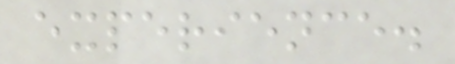experience.
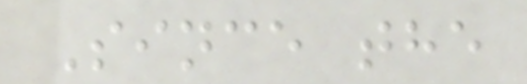Since the
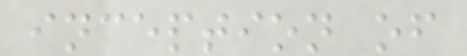inception of
